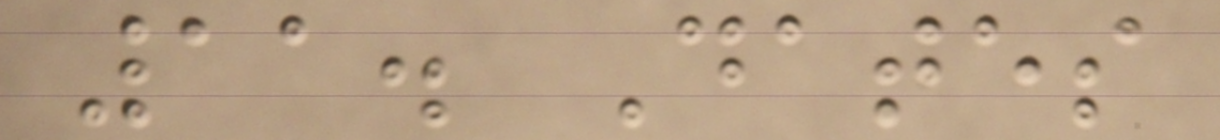11. Dates
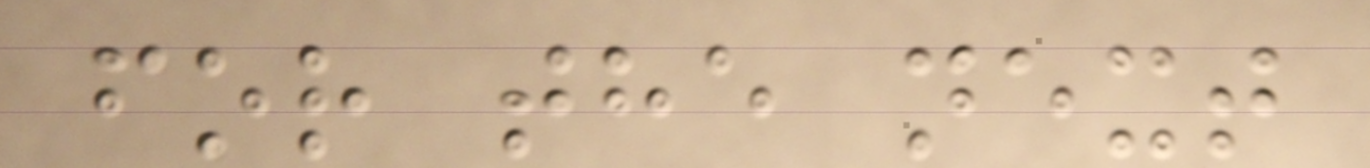for the next
